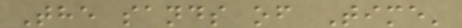The sands of Time'
